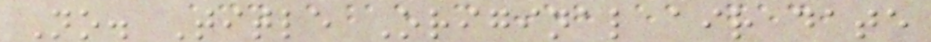No. Title Original air date
